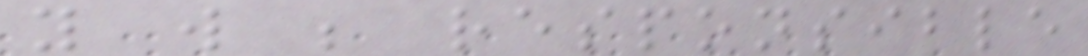you will be responsible
